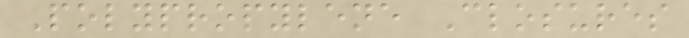Polypropylene Closures
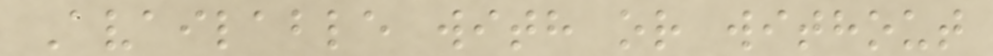Available with or without
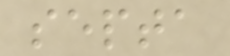septa
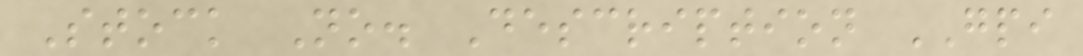Stock No. Description GPI
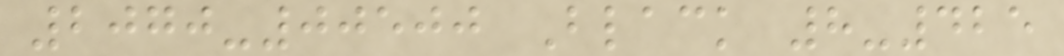2070-00500 Black 8-425
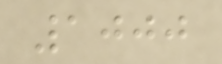1000
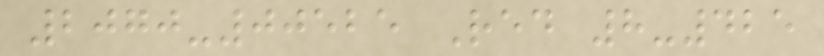2070-00525 Red 8-425
